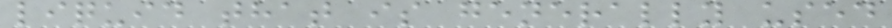liquid that is generally used
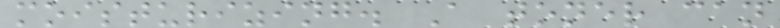moisturizing. A toner can
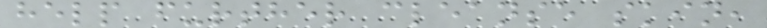help further cleanse skin,
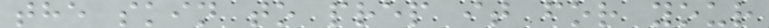the skin to prep it for your
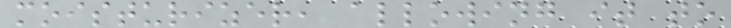moisturizer, allowing it to
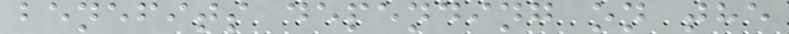benefits depending on the
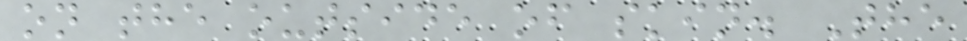on the outside of skin. The
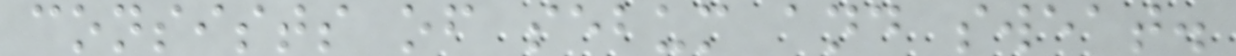consists of sebum and sweat.
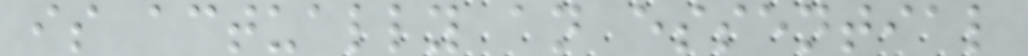is actually an essential
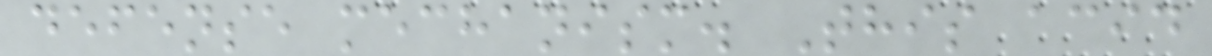defense mechanism. This acid
